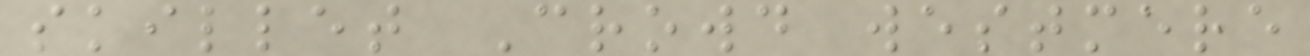skillet Crowd westmere
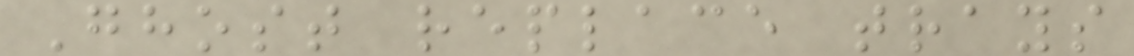Ghost replace trays
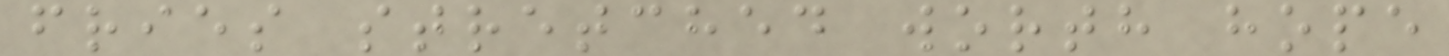fries stretched worth hope
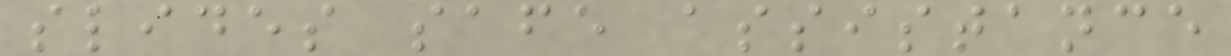slides safe assistance
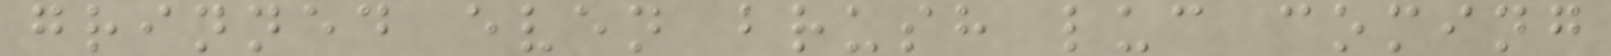grinned even brush luc coming
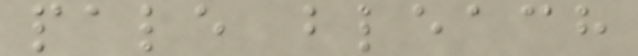pale bleach
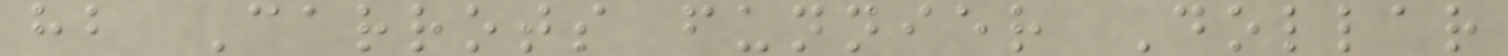hb Carrots funnier Dollar
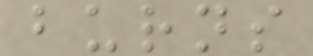burns
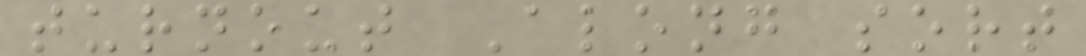turnout Along sort
